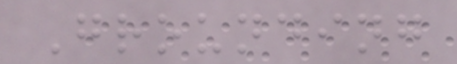Grounding
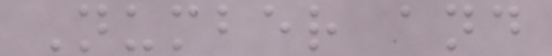Number and
